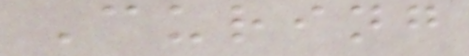Curing
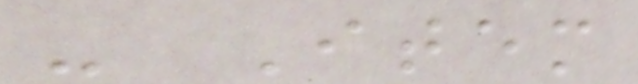- Item
